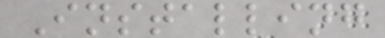Installing
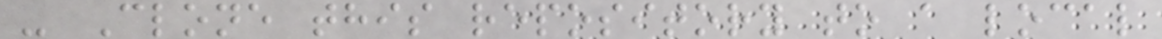- Clone this repository to a local
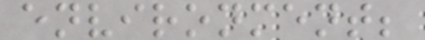environment;
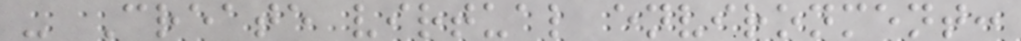- Create virtual environment:
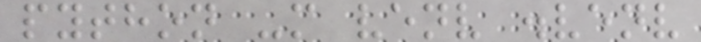python -m venv .venv
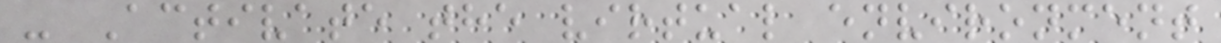- Activate the virtual environment
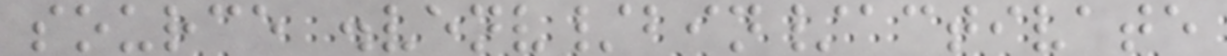source .venv/bin/activate
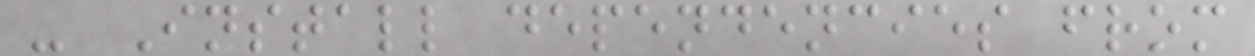- Install dependencies from
